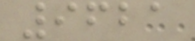9621
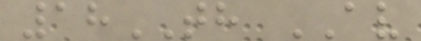18TH AV
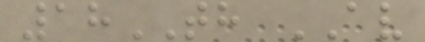18TH AV
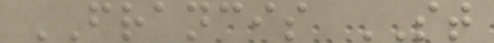FRANCIS ST
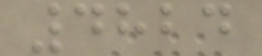4824
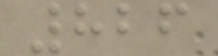826
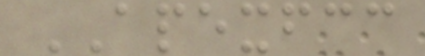APEXFCC
